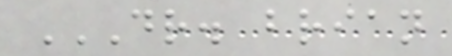DR. BRIAN
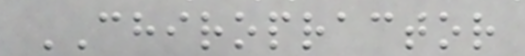CHIROPRACTOR
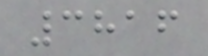3816
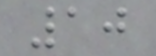10
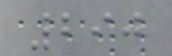290
